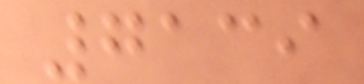7139
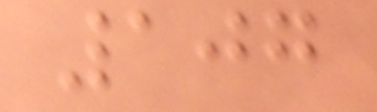107
